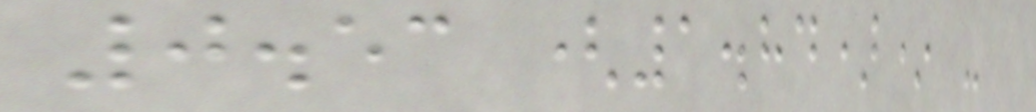0.53 (1.84)* -
